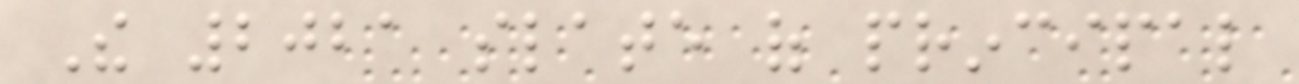The 2021 slate of principal
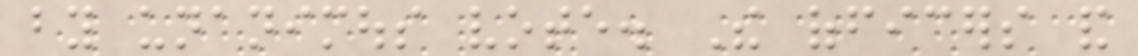by unanimous vote. The officers and
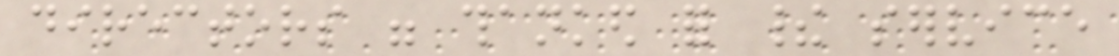directors were thanked for their service
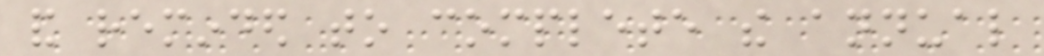and reminded to complete the annual
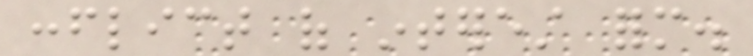conflict of interest form.
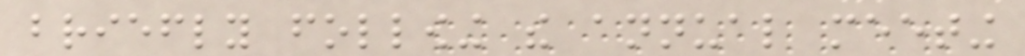briefly following the annual meeting
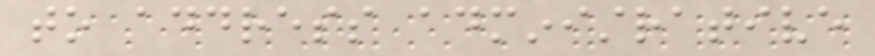to address administrative
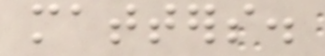matters.
